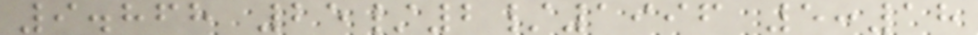9.868 25/2/1996 5:18
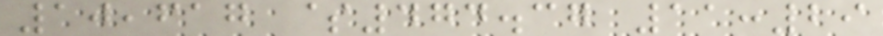10,617 $474.37 11:29
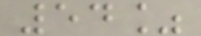54%
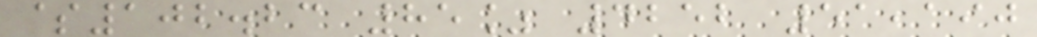$102.23 85% 4252 51,190
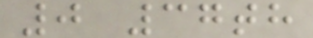0 37th
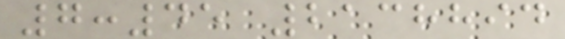7:45 2138894
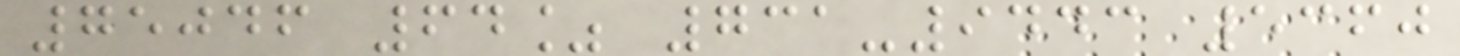75046 64% 731-9443 5360
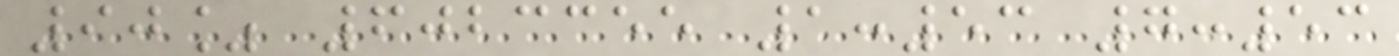90% 6023355 1:53 7:53
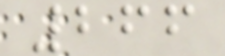266
